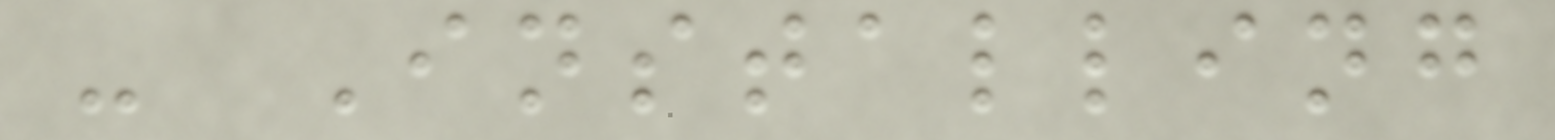- Installing
